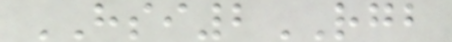HSI2RGB
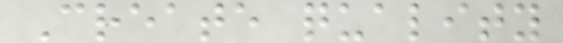Create quality
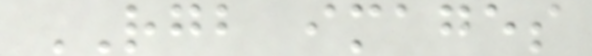RGB images
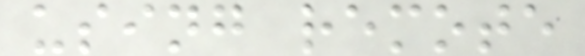using remote
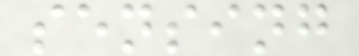sensing
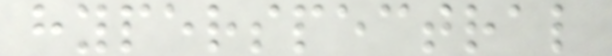hyperspectral
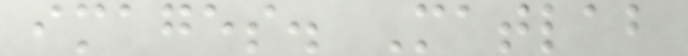images. Matlab
